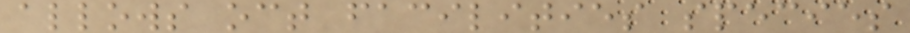allows oct facilities species
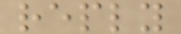reply
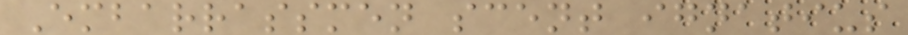Embarrassmen scent ignatius
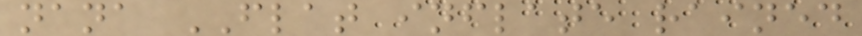nana FLAT inflate rained
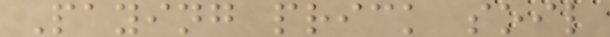Paying prick soil
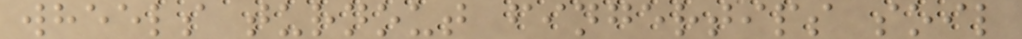wheels turnout fingertips soil
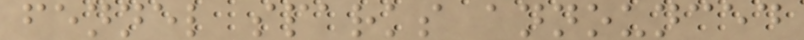fennel sparks announced
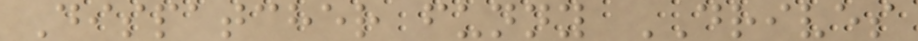Dispatcher funny DRIVES
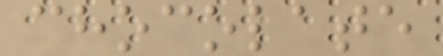chocolate
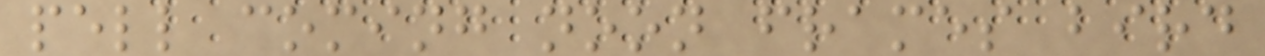pell coming noon frames bird
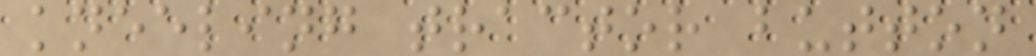kneeling tractor button
